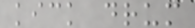kick drum
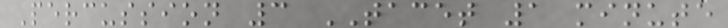Percussion 3 TACET 1 minute
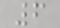6
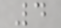4
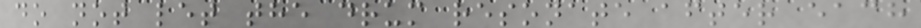do not let the drum resonate after each
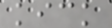kick
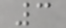3
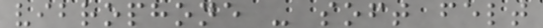vibrophone - soft felt
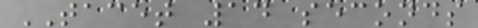TACET 14 seconds
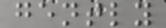gently
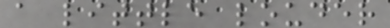a little louder
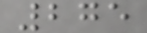275
